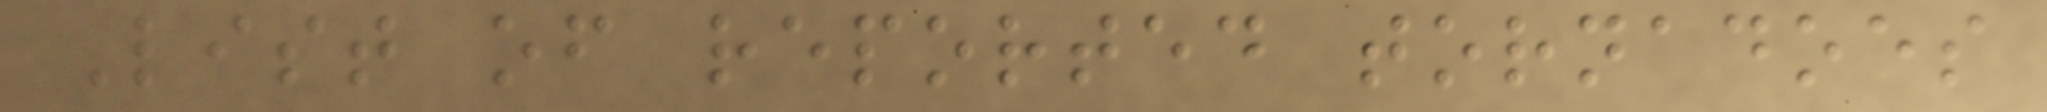List of reported tornadoes
